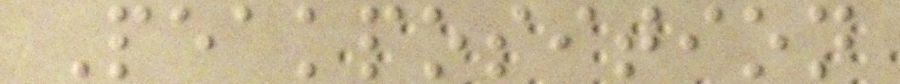Peakposition
